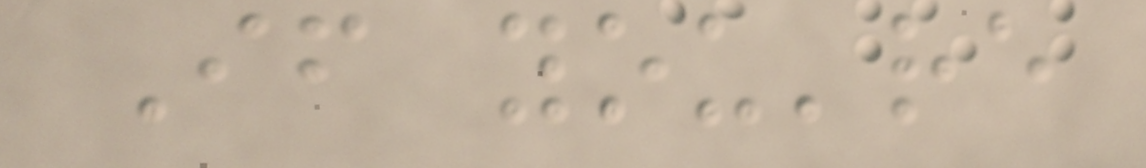If you're
